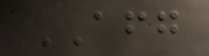AFG
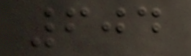604
